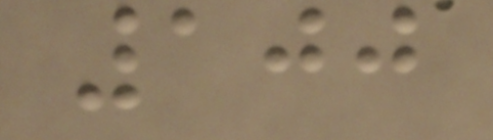100
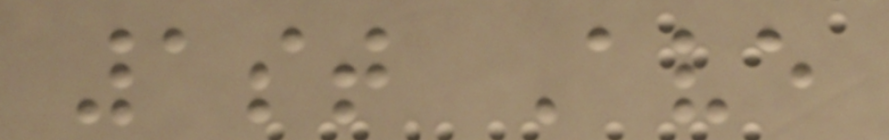1st Ave
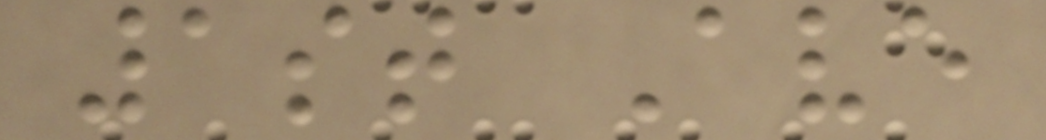1st Ave
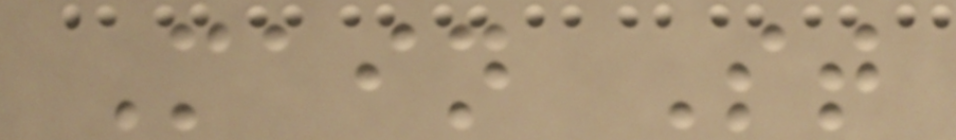Main St
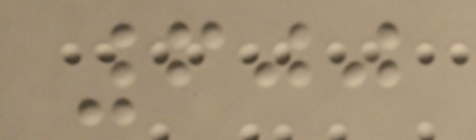600
